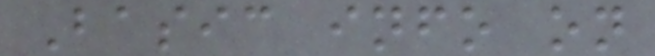Basic info on
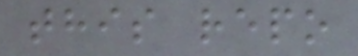this repo
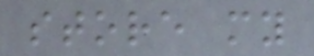store my
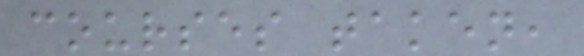courses taken,
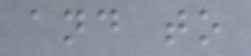and to
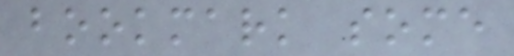bookmark some
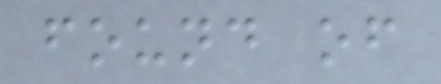found of
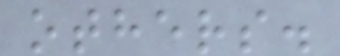others.
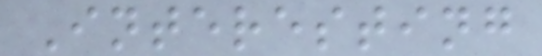Interesting
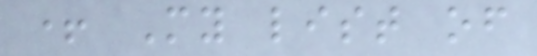+ My list of
